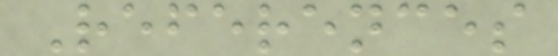References
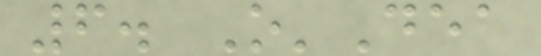6. O'Dea
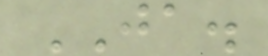JA.
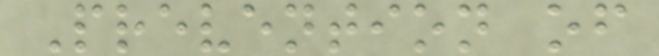Prevention of
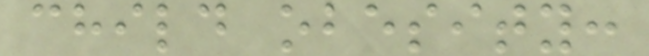child obesity:
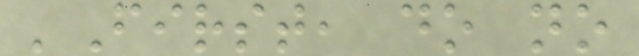'First, do no
